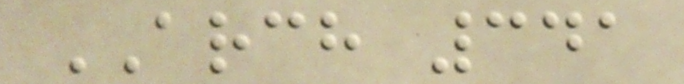ARCH 341
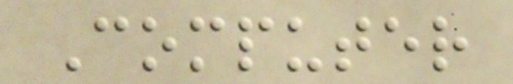Computer
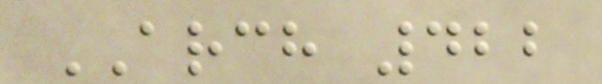ARCH 422
